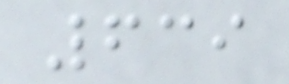639
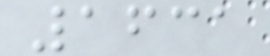1631
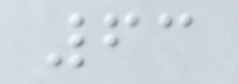63
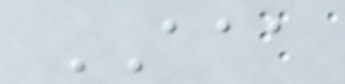AAA
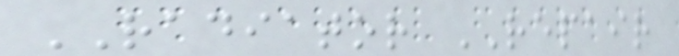RADIATOR REPAIR
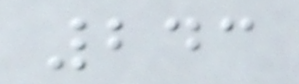243
